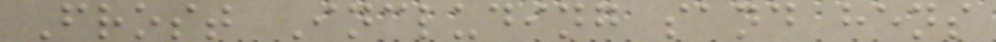Frost Including sand hens
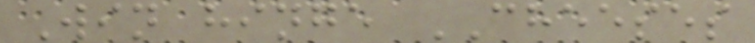Win hinge CHEESES
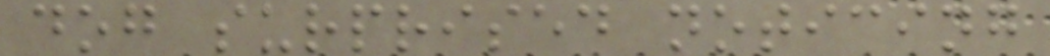dog surprised noticing
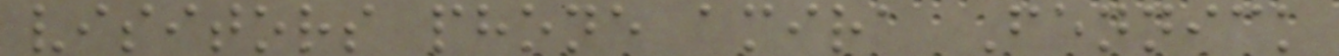visitors phone amira Fennick
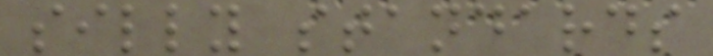silly standards
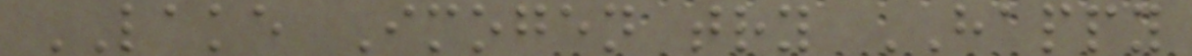LAKE Imogen try HAPPY
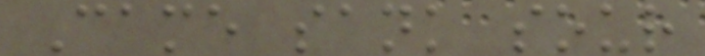Came sank sour
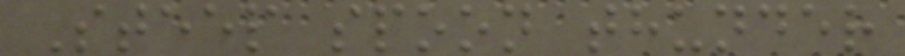Steep spoon thunder
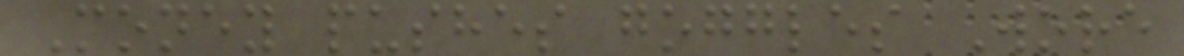Money pushes goggles Wore
